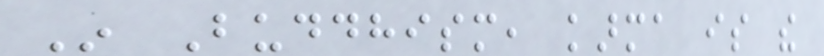In Buddhism, karma is the
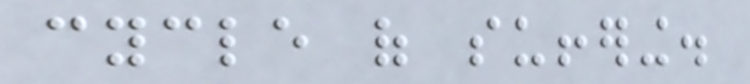cycle of suffering.
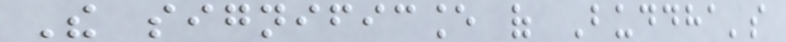The significance of Buddha's
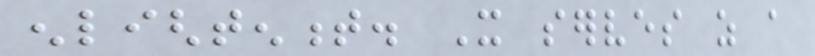enlightenment. It serves as a
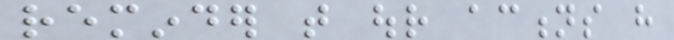reminder that our actions have
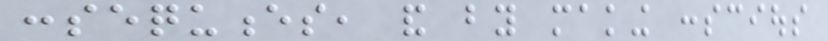consequences, and by making conscious
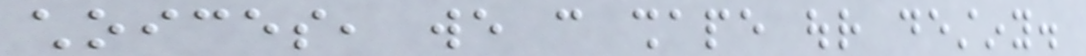choices, we can shape our destiny.
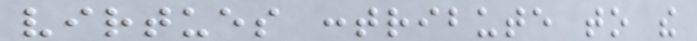virtues contribute to the
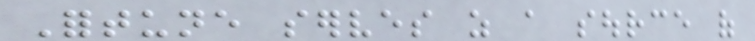Fortune serves as a source of
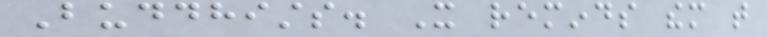Buddhists. It reminds them that
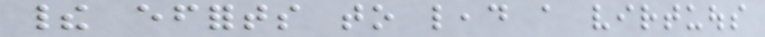their efforts to lead a virtuous
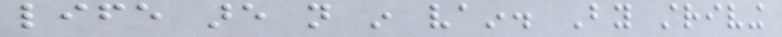life are not in vain. By striving
